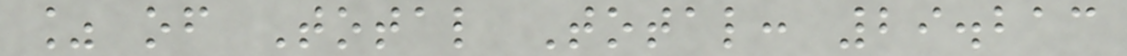% of Total Total: 29.213
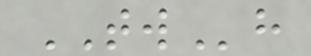TWh
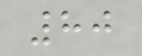80
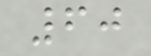60
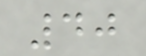40
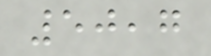50,7
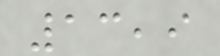13,9
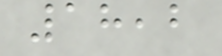18,2
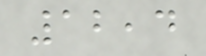12,4
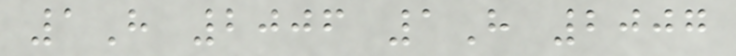1H 2006 1H 2007
